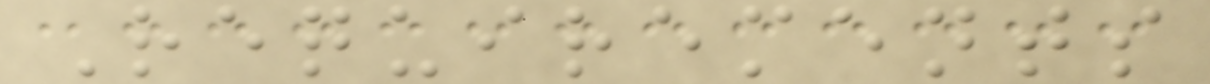Requirements
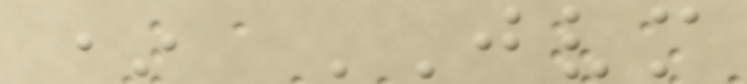* JVM
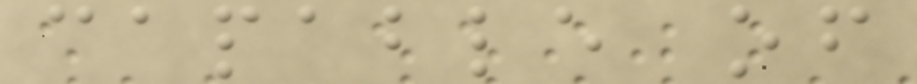capable of
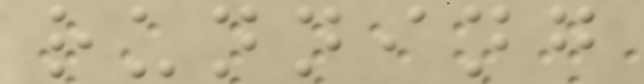running
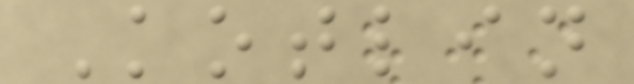Kotlin
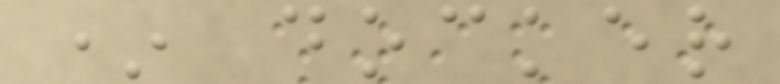* docker
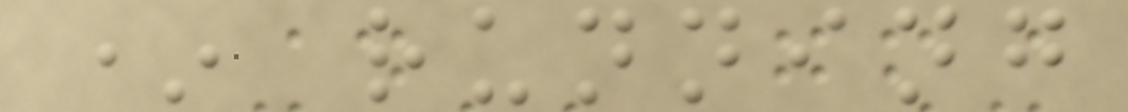* running
